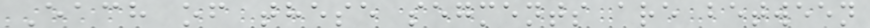Each of these segments are between
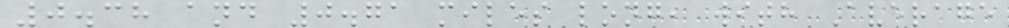0.38 and 0.71 miles long, with Average
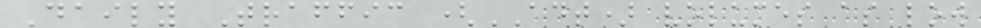Daily Traffic (ADT) volumes as low
